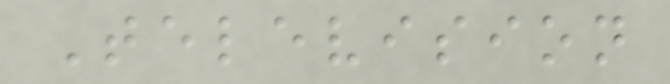Television
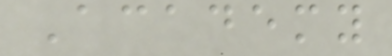Academy
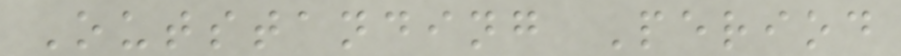Outstanding Period
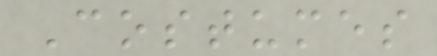Costumes
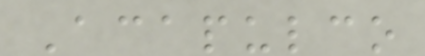Acapulco
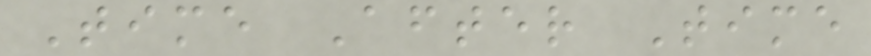Time After Time
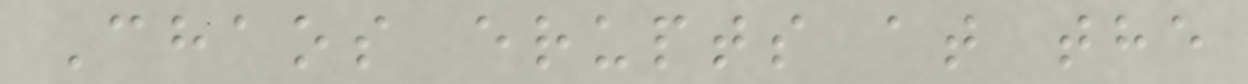Chaos erupts at the
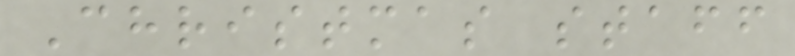Christmas staff
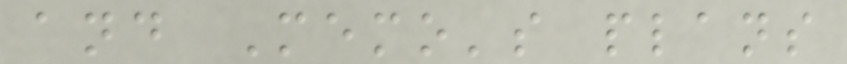and Memo's plans
